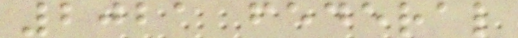2021 federal
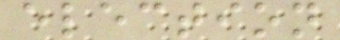election
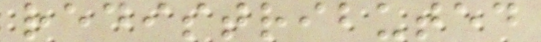redistributed
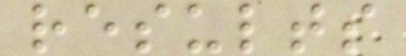results
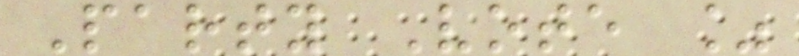Party Vote %
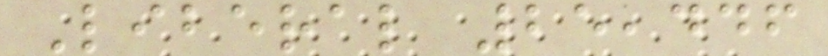Liberal 25,446
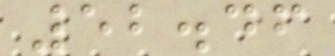52.46
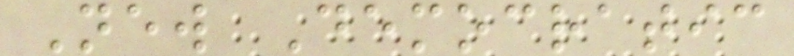New Democratic
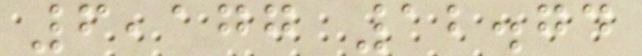6,177 12.74
